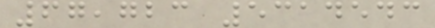67,723 5314543
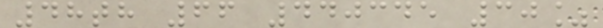48th 66 440345 30%
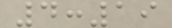4:19
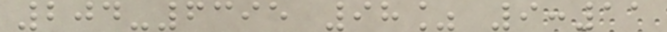204-6395 98% 9:11
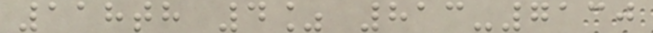118th 4% 813-7130
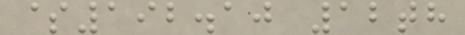$192.10 12th
